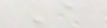A
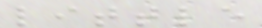little
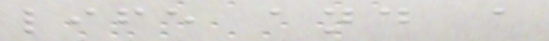life and a
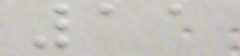11
